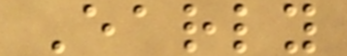Early
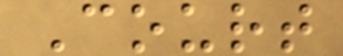Court
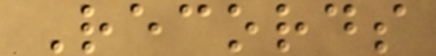Records
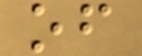of
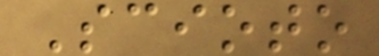Scioto
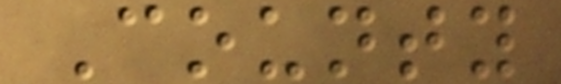County
